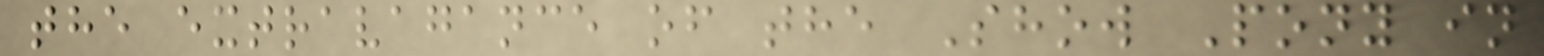the extravagance of the Show Pony in
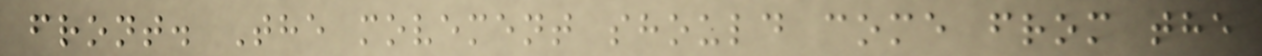front. The movement should come from the
